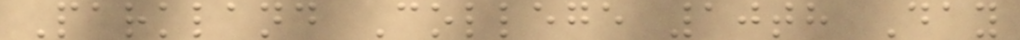Parkland College 10th Day
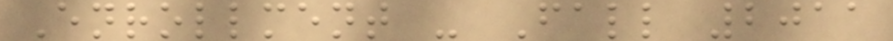Enrollment - Fall 2011
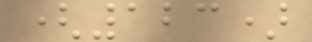(123)
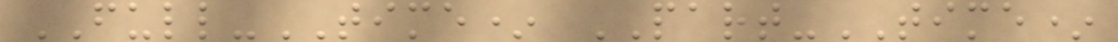FULL-TIME* PART-TIME*
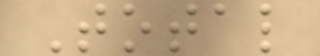Total
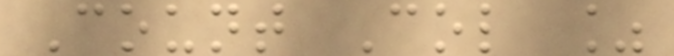Count Col %
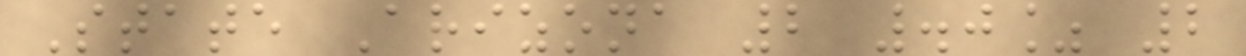State Arizona 2 .0% 2
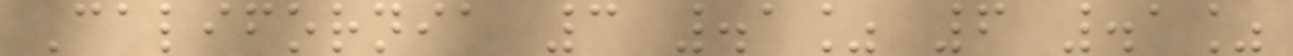California 3 .1% 6 .1%
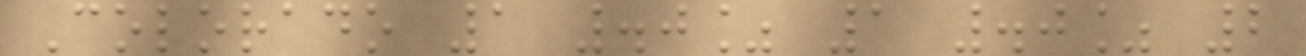Colorado 1 .0% 1 .0% 2
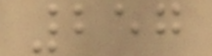257
